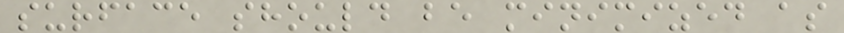surface should be minimized as
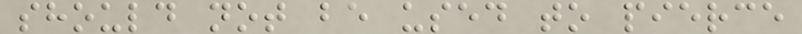should not be used to pierce
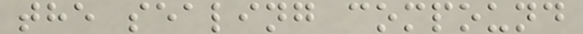the sealing compound
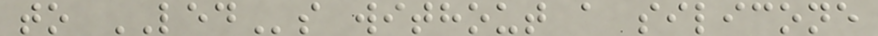to LEDs without a silicone
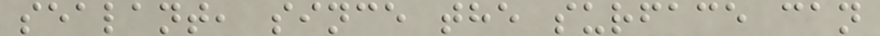sealant, since the surface can
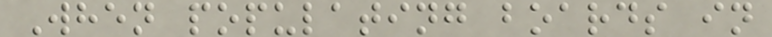When populating boards in
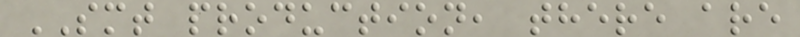SMT production, there are
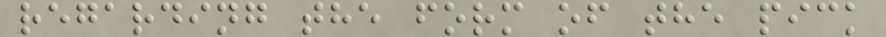regarding the form of the pick
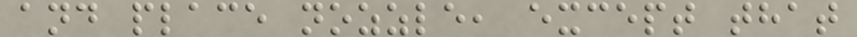and place nozzle, except that
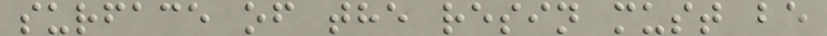surface of the resin must be
